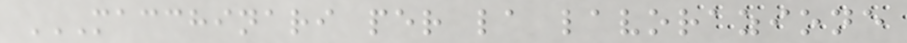MACCHINARI PER LA LAVORAZIONE
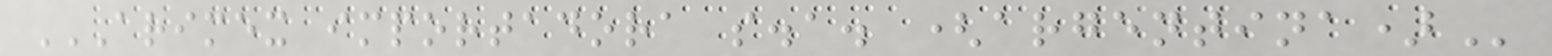ARIMEX IMPORTADORA S.A. (ARGENTINA)
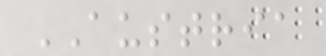AUSTRIA
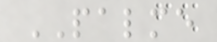PALME
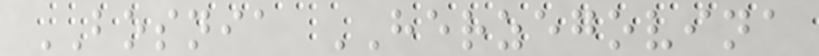BOSNIA HERZEGOVINA
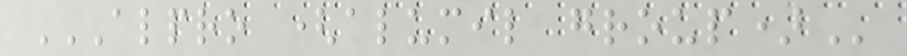ALPRO (ALUMIL GROUP)
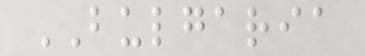BULGARIA
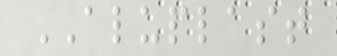ALUPLAST
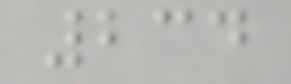234
